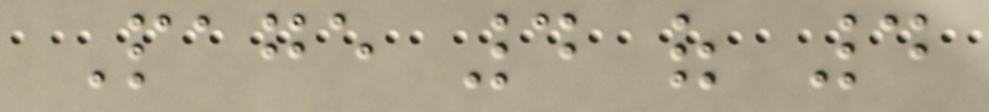Page 4 of 4
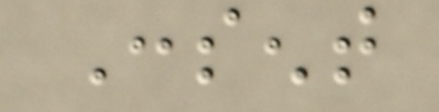Consent
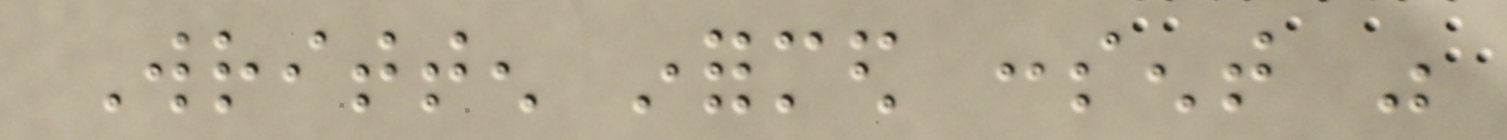Written informed consent was
